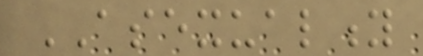ASEXUALITY
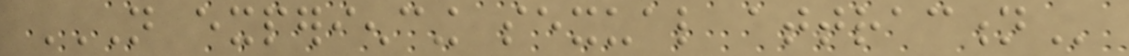NOT EXPERIENCING SEXUAL ATTRACTION
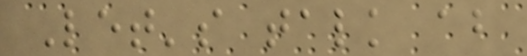Let's talk about
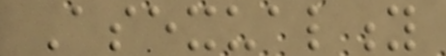Asexuality
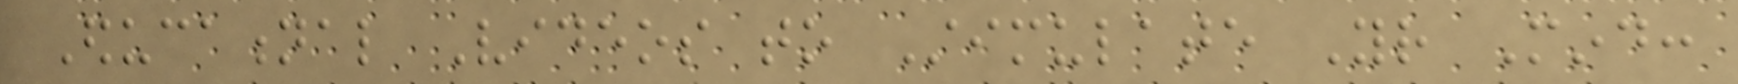Educational Videos to Stimulate Your Mind:
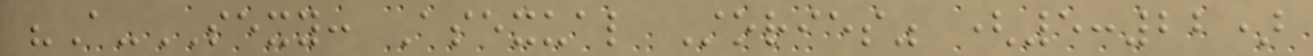"A-SEXY: Asexual Stories" (5:22)
